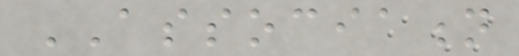ASSOCIATION
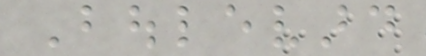Boulevard
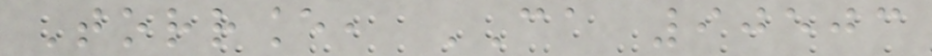Torrance, CA 90503
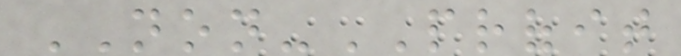NON-PROFIT
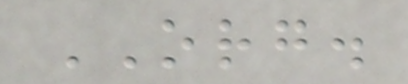ORG.
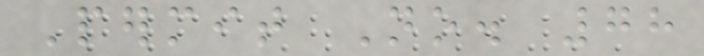Permit No. 78
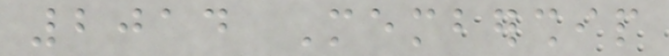2014 Membership
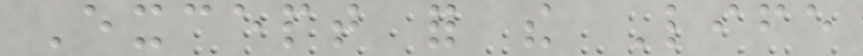Except for the Life
